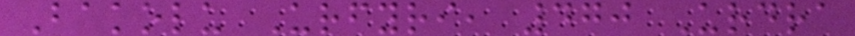Bakolu Urfyri, 470 Urdra
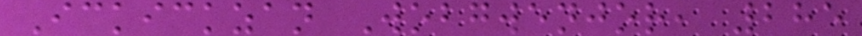Ickickzan Wobgwenjor, 285
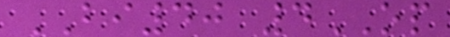BI40 4OP
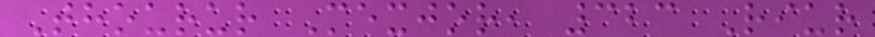Thourur Mexjor, 323 Riur
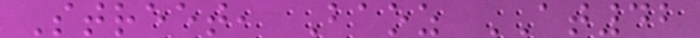Street, Baoz AT42
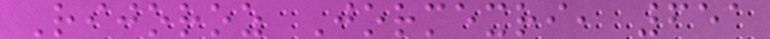Rijoroz Jormexri, 651
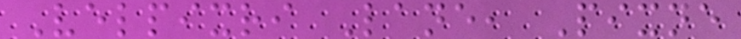Velpixri Lane, Pixne
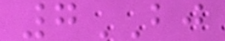7BJ
